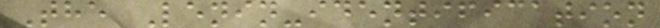The Lenin-identification
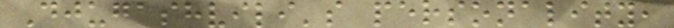Djugashvili's personality,
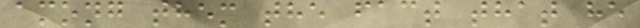among them the fact that he
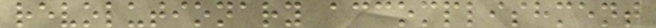revolutionary accomplishment
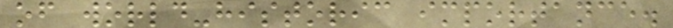of world-historic importance.
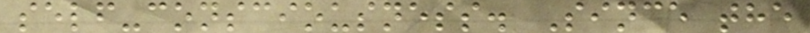self-consciousness. Since the
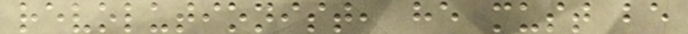revolutionist, he must be
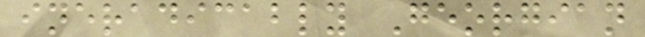ineradicably Georgian
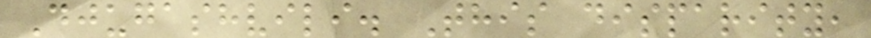Djugashvili. This disparity,
